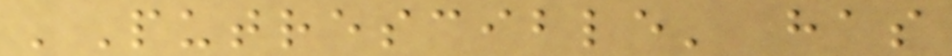'Putrescible' has
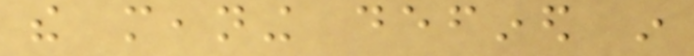the meaning defined in
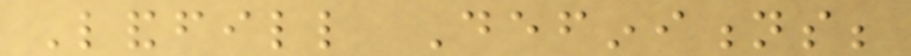Landfill Definitions;
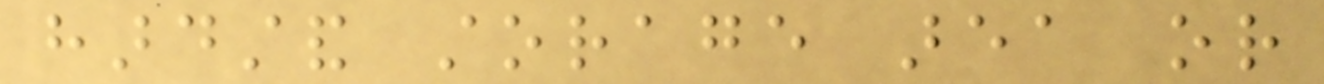hardstand storage area or
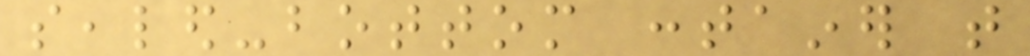sealed-bottom container that
